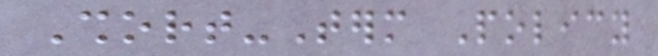Short-Term Policy
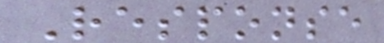Response
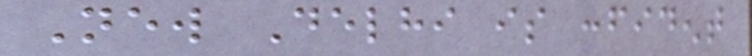New Delhi is confident
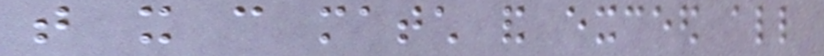that it can match and exceed all
